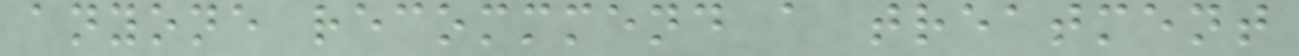anyone recommmend a treatment
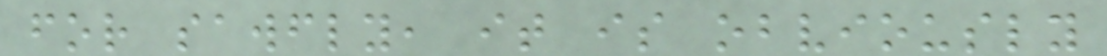for sawfly, it is obviously
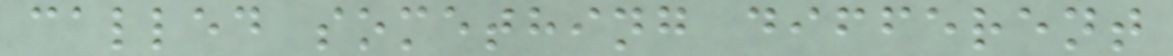called something different
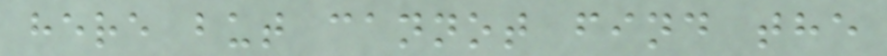here but cannot find the
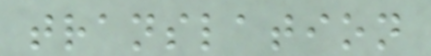translation
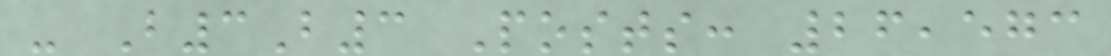- B3B3 Posts: 26,573
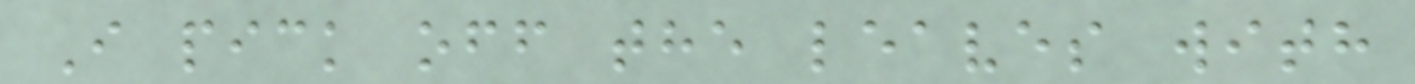I pick off the leaves with
